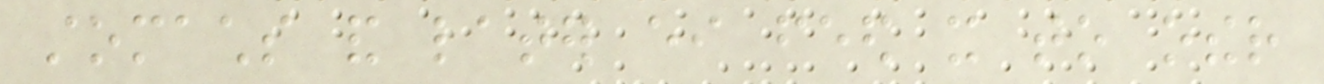stomachs and later either feed it to other
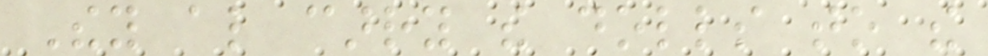They also carry the dolls to the
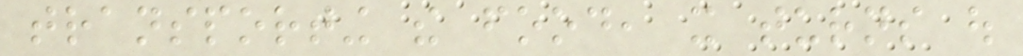transporting the food, it turns out
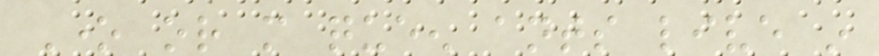One or more queen ants live in
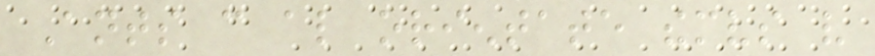Ants can also orientate themselves very
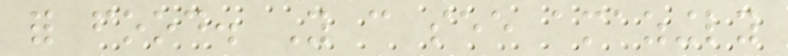for food. You can see amazingly
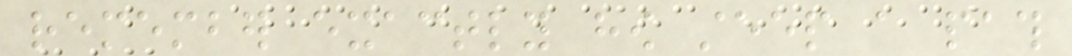remember exactly how steep a path
